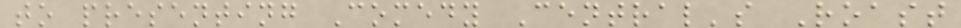to presenting Comedy Central's Roast
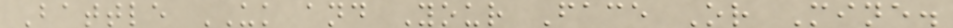Battle UK and Your Face Or Mine.
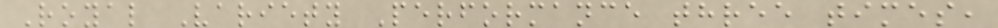Royal Variety Performance three times,
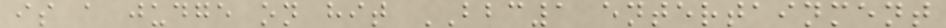is a judge on hit BBC1 entertainment
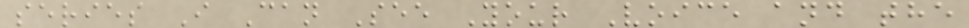series I Can See Your Voice and the
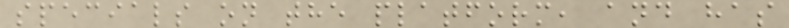specials on the platform, and has
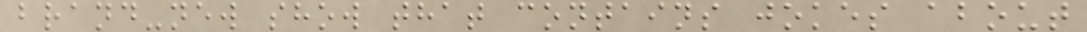brand-new show that contains jokes about
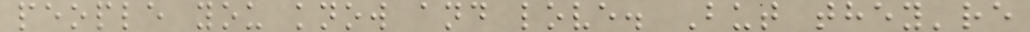people you know and love. But they're
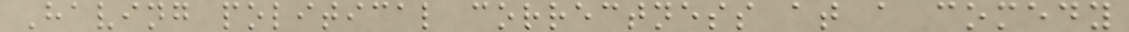Having political correctness at a comedy
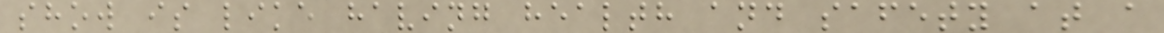show is like having health and safety at a
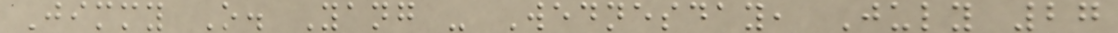Jimmy O. Yang - Wednesday, July 27
